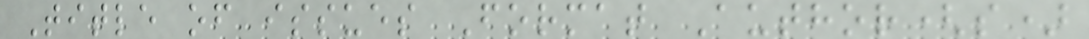Title of issues Format Author(s)
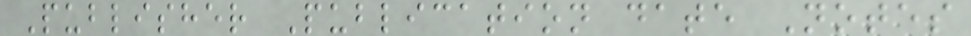Publisher Publication date Notes
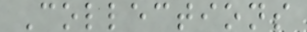Collections
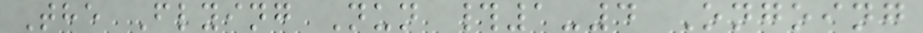The Flying Nun #1-4 Ongoing
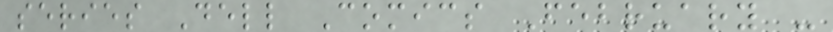series Dell Comics February -
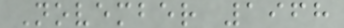November 1968
